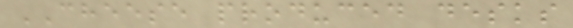CHEESE produced desks
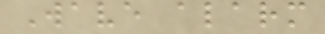Wave alarm
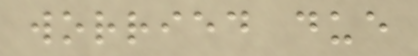worried due
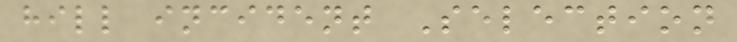hill incident Selection
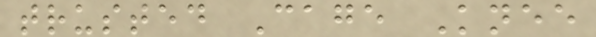trusted Cage Knee
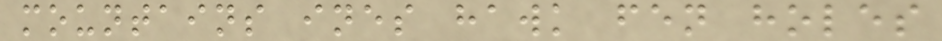mountains ines hawk fen holes
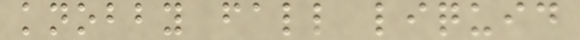knobby fall liquid
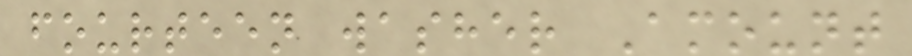fourteen washer Amount
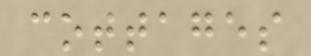cottages
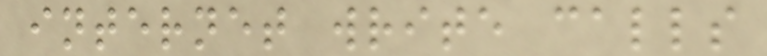internet write calls
